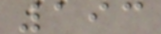193
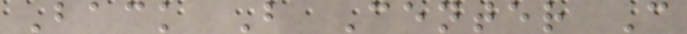Back B Center C
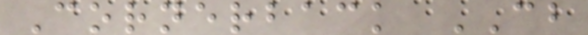Cornerback CB
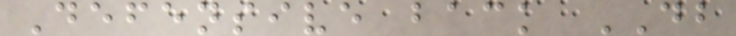Defensive back DB
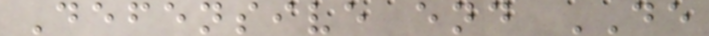Defensive end DE
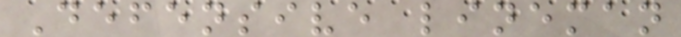Defensive lineman
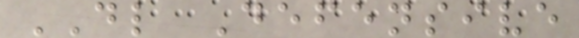DL Defensive
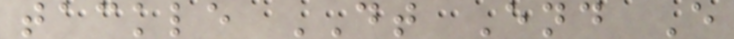tackle DT End E
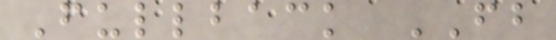Fullback FB
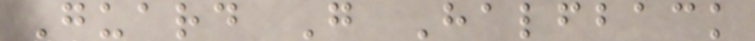Guard G Halfback
